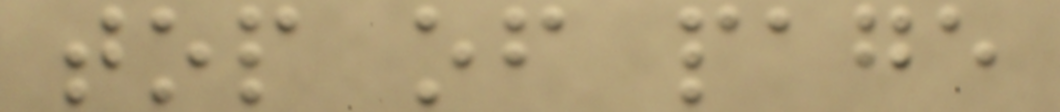top of page
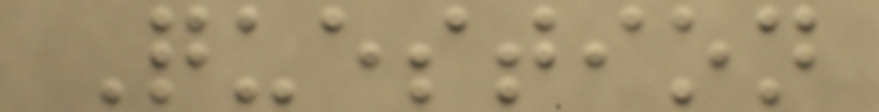Question
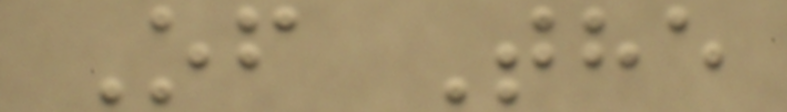Of The
